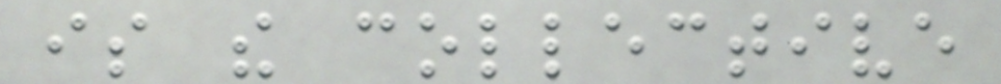is the collective
